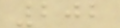202
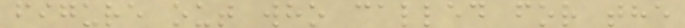figure out who called for the
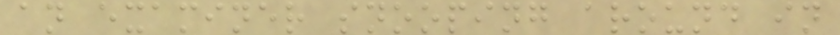an examiner snooping around in
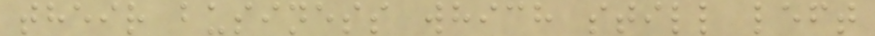their business which still left
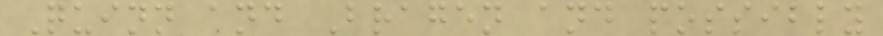Quinn and Bragen and possibly
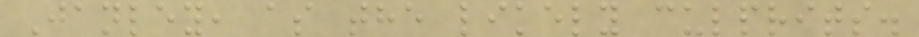Janley, as the likely culprits.
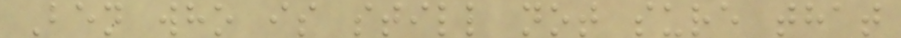Ben who is still not sure that
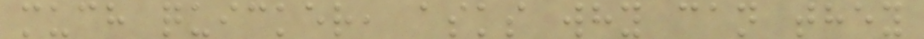much quicker, asks why can they
